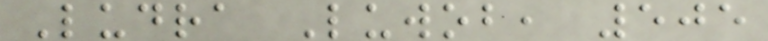Ludra Luwob, 505
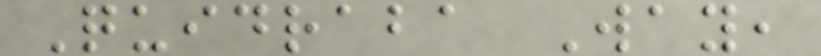Quidraba Way,
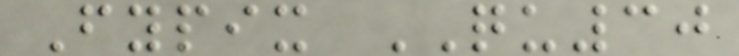Fypix QU30
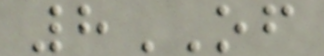8OF
